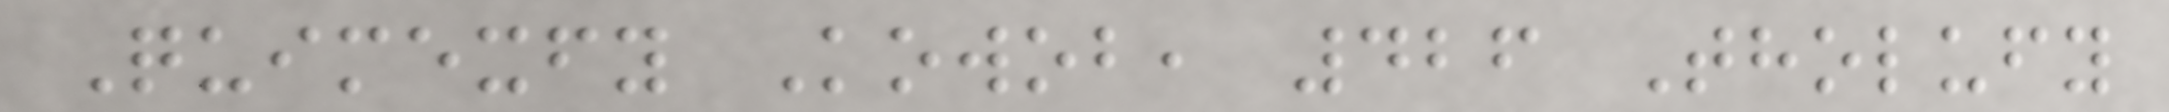Quimexfy Kowob, 426 Tholufy
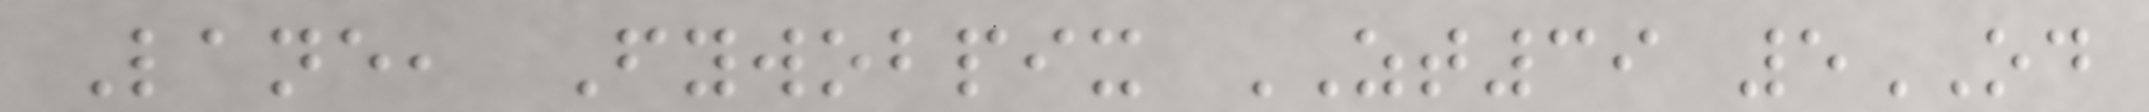Lane, Fywobpix ZT39 5OD
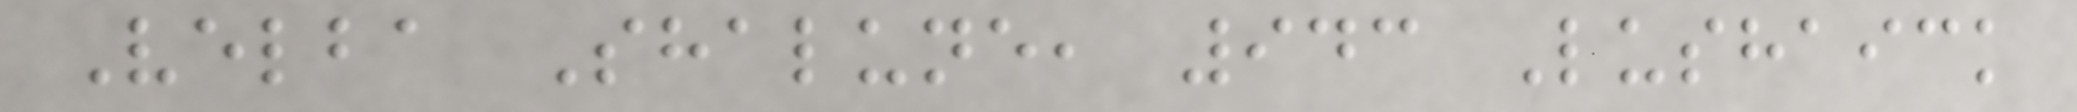Velba Shalune, 943 Lushaick
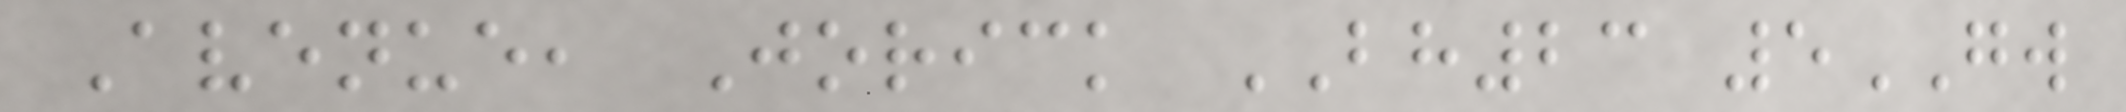Avenue, Jorick BH23 5GW
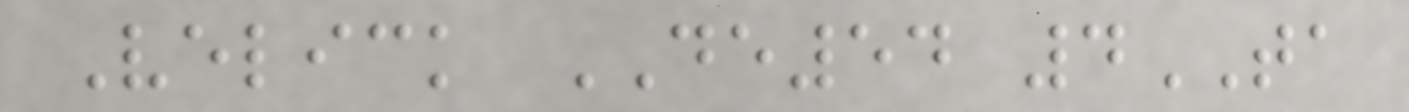Velick DE54 4TA
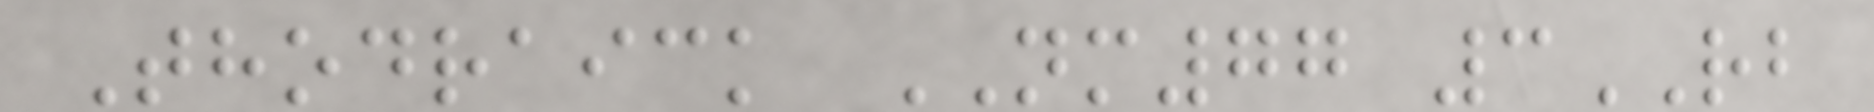Thodraick NM77 3RB
